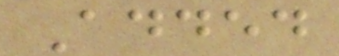Added
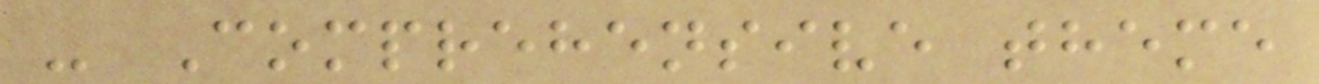- Comprehensive theme
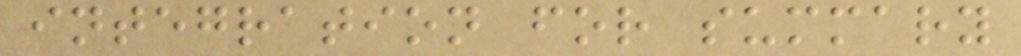integration for summary
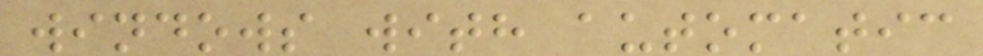windows with automatic
